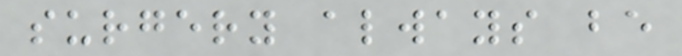surgery always be
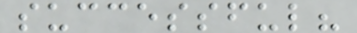successful?
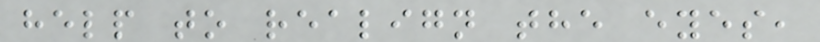help to realign the eyes,
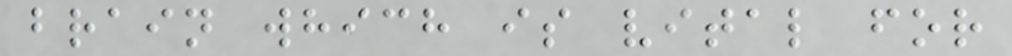brain which is vital for
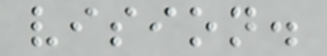vision.
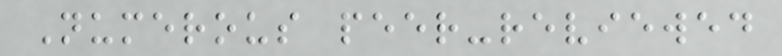Numerous peer-reviewed
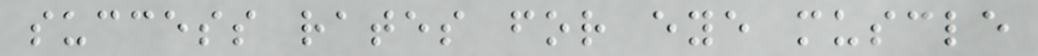success rates for eye muscle
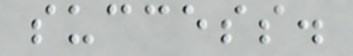success.
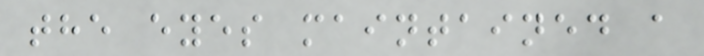the eyes maintained a
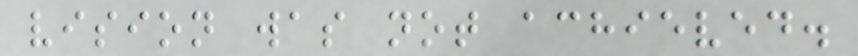vision was not achieved.
